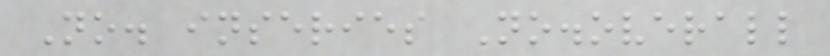No. inseries No.overall
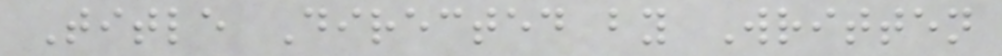Title Directed by Written
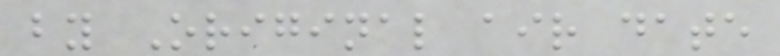by Original air date
